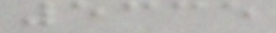5335
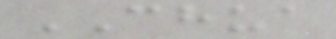CHUA
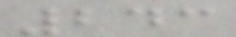243
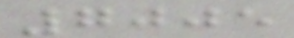7005
